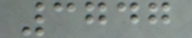3747
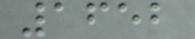1652
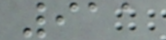911
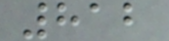812
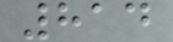814
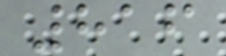816
